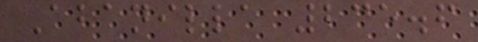Abanilla 235.6
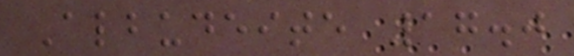Albudeite 17.0
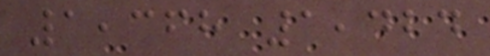1,368 1,424
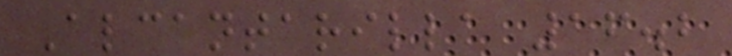Alcantarilla 16.2
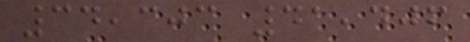34,303 41,406
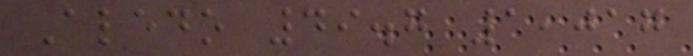Aledo 49.7 1,017
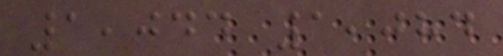1,044 1,084
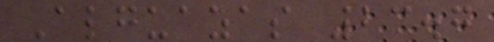Alguazas 23.7
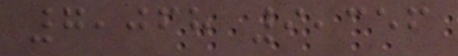7,068 9,356
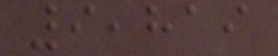9,819
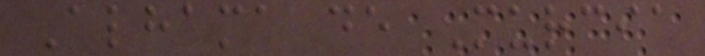Alhama de Murcia
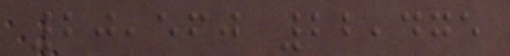20,560 22,475
